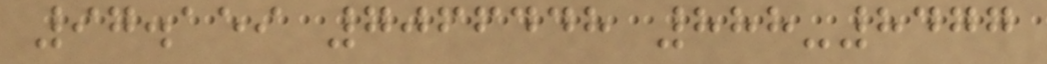97.159 7066448 888-8477
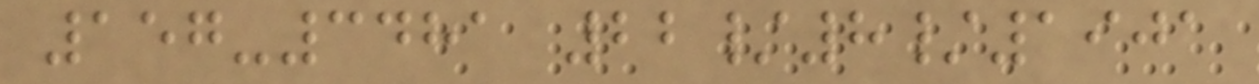157-3481 22/8/1901
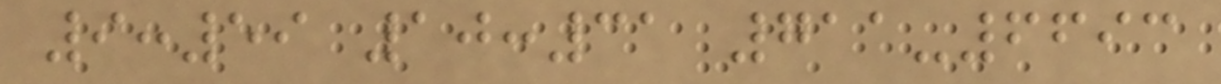9:59 10:31 711-6693
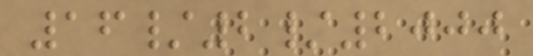16/2/2000
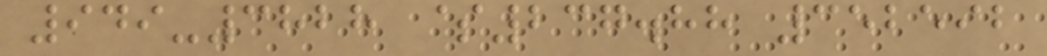949-3828 $237.88 352592
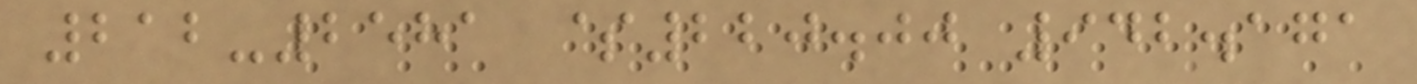212-2581 $220.00 942.171
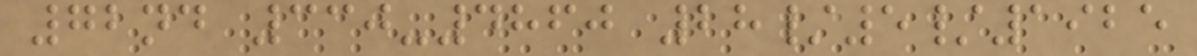72nd 330-4860 28/5/1925
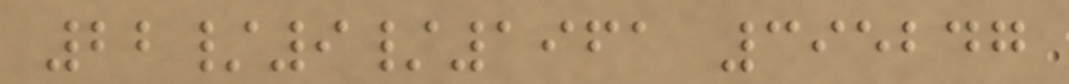22/9/1961 395247
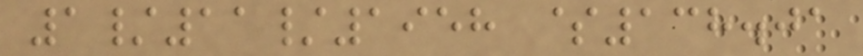1/11/1958 $138.01
